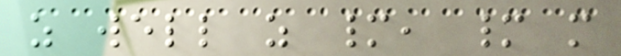as well as many, many more
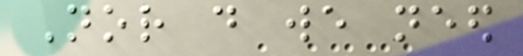Nor do we need
